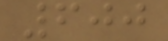600
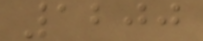1200
